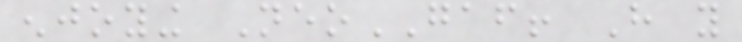enjoying NeoGAF! Have you
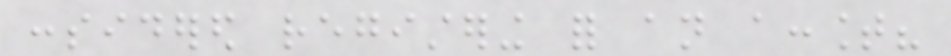considered registering for an account?
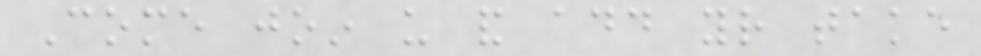Come join us and add your take
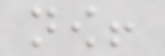now!
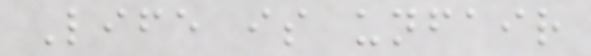Life is unfair
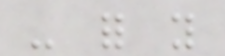- for you
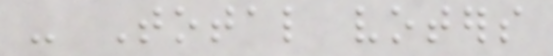- Total voters
